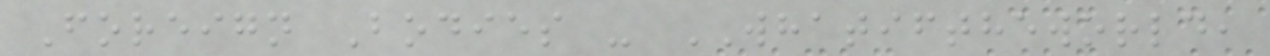Foreign Bodies - WHATIFTHEWORLD,
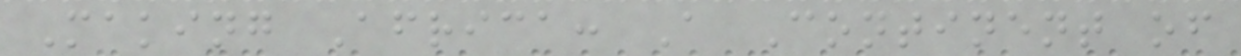Making Africa: A Continent of
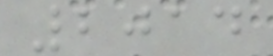2014
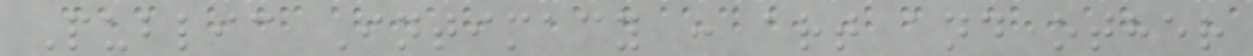Public Intimacy : art and other
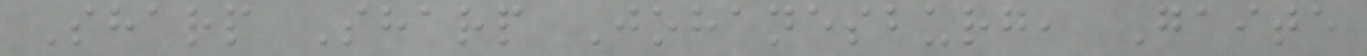Sharp Sharp Johanesburg, Gaite
